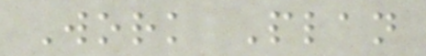Work Plan
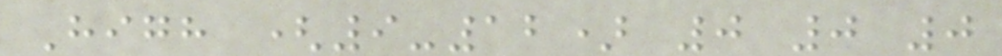High (9-12) 0 0 0
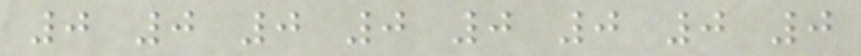0 0 0 0 0 0 0 0
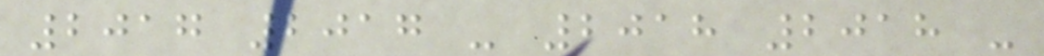2017 2017 - 2018 2018 -
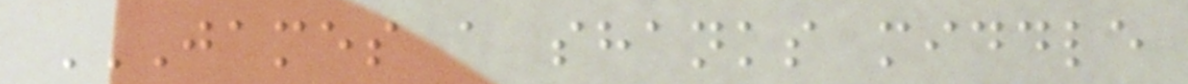JAMES A SHANKS MIDDLE
